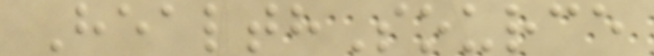HealthSource
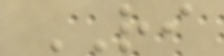RI
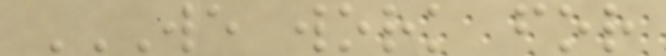WE WORK FOR
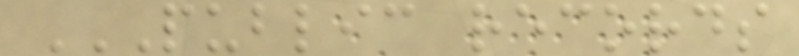PUBLIC RECORDS
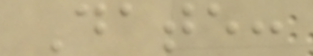Date:
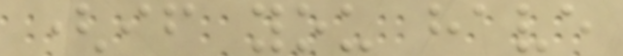(if you have
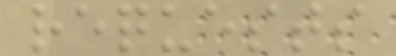requests
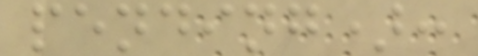pending):
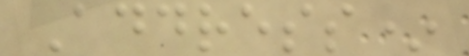Address*
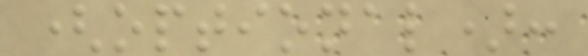(optional):
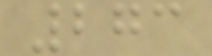273
